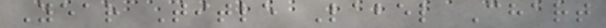Year Title Label Chart
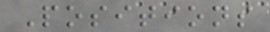Positions
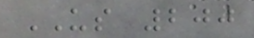US 200
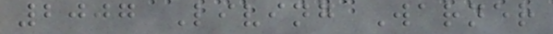2007 Living Warner
